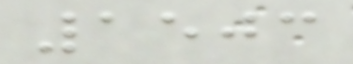1503
